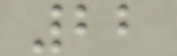22
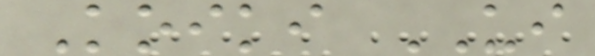Koiki UI
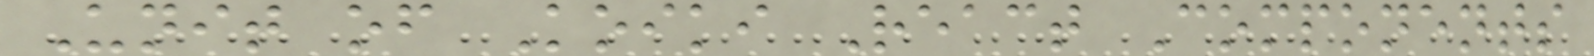Unit of Koiki React Components
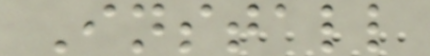Install
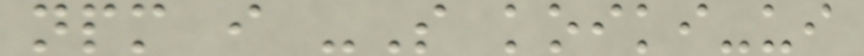npm i -S koiki-ui
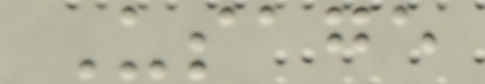Usage
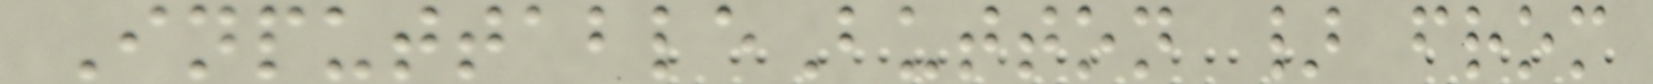InputtableButton } from
